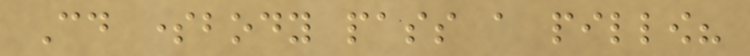Could somebody pass a pillow?
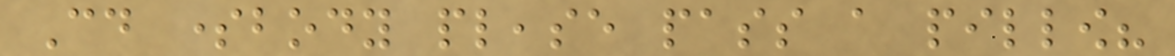Could somebody please pass a pillow?
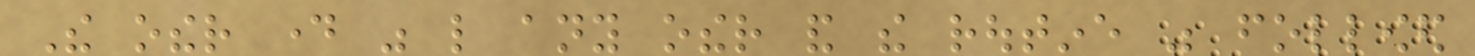The other day was like any other and the routine was followed
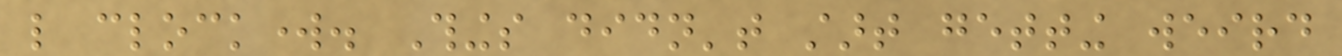like clockwork. Things didn't start getting weird
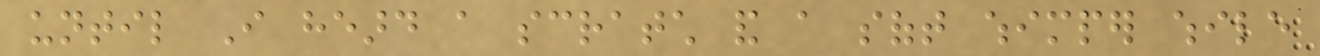until I heard a scratch and a soft whimper while
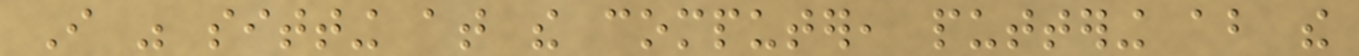I was sitting at the computer, puttering about the
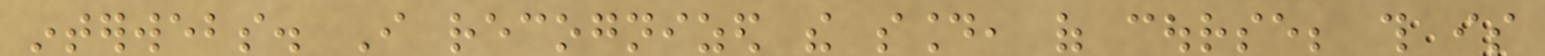interwebs. I recognized the sound, of course; this is
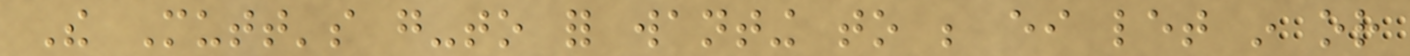The Mutt's go-to for wanting to be either let in or
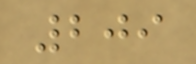209
